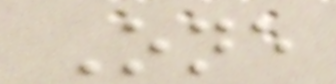One
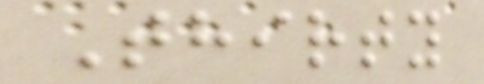Thirty
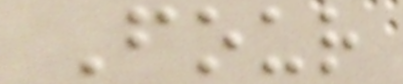Four
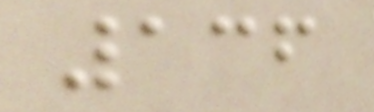136
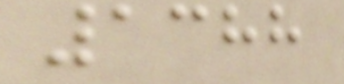1388
